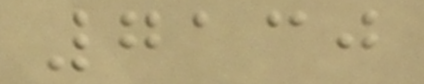7130
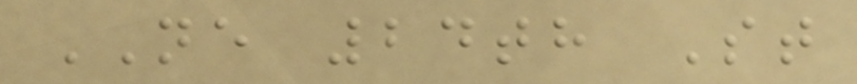NE 24th St
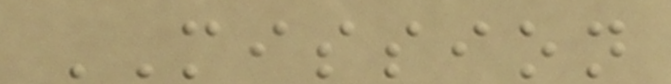MISSION
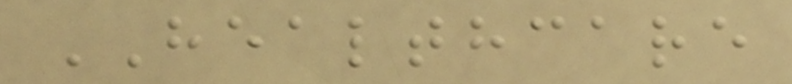HEALTHCARE
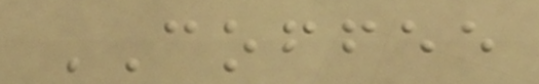COFFEE
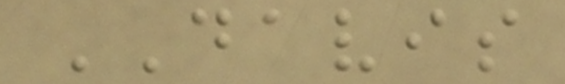DAVIS
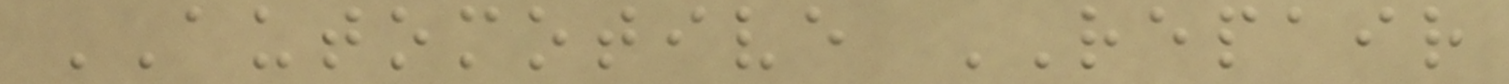AUTOMOTIVE REPAIR
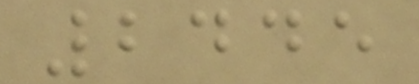2445
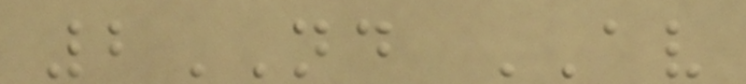2ND AV
